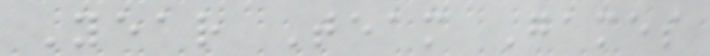Year Team Games
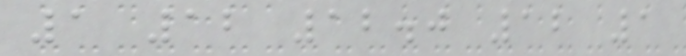1 12 12.0 12 1
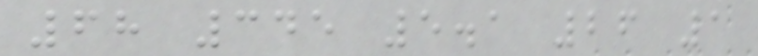68 345 5.1 26 1
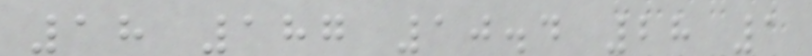18 187 10.4 28 1
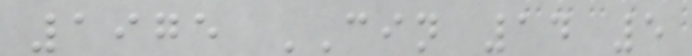1975 CIN 14 5
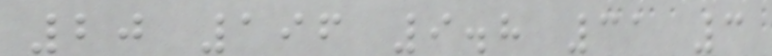20 196 9.8 31 3
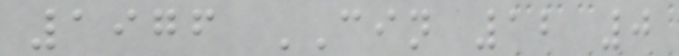1976 CIN 12 0
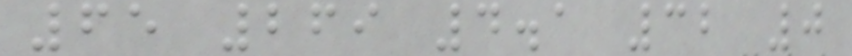65 269 4.1 32 0
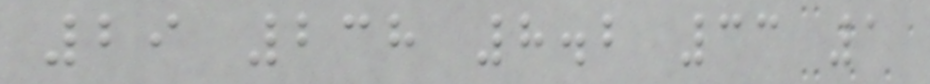29 238 8.2 33 1
